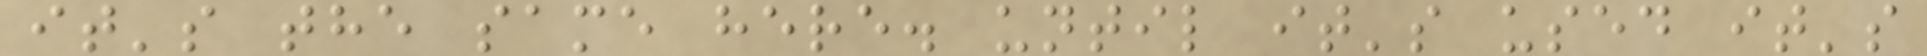it's the same here. until it's used it's
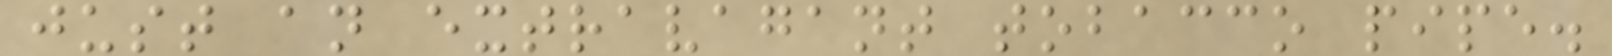just an extravagant tobacco pipe.
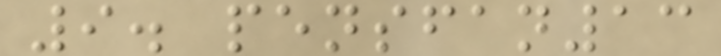9. pensfan13
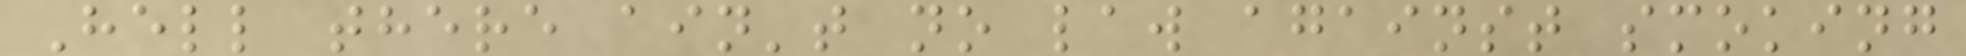Hell there ain't no law against smoking
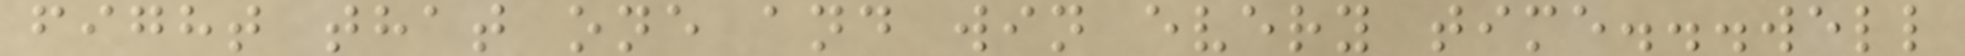fight that one and win every time...well
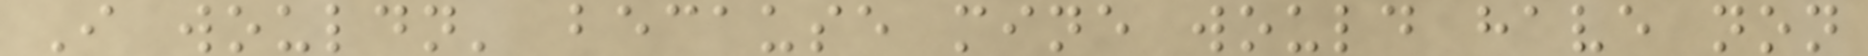I wouldn' because mine would have non
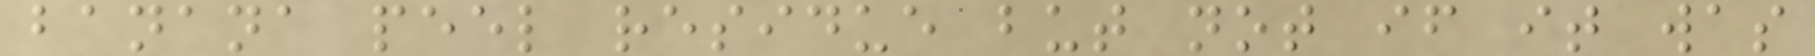banana peel residue but not if it was
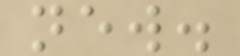new.
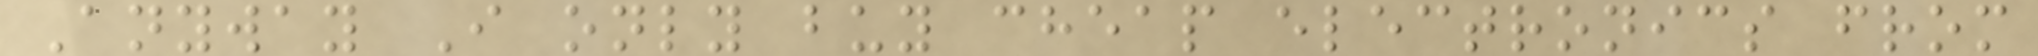Anyway I only buy cheap electronics from
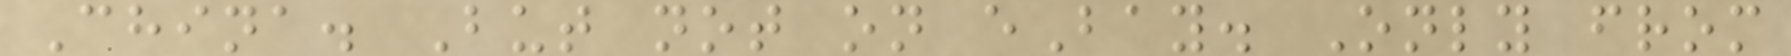China. But not on eBay. Only from
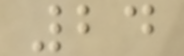24
